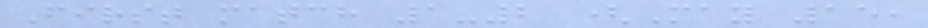First match 1-2 (May 15,
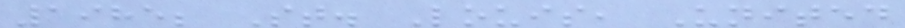1985; St. Louis, United
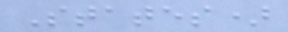States)
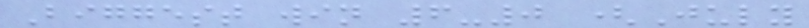Biggest win 6-0 (July
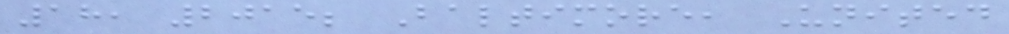18, 2015; Baltimore, United
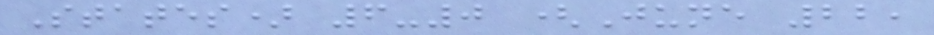States) 6-0 (June 22,
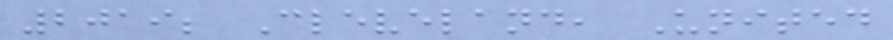2019; Cleveland, United
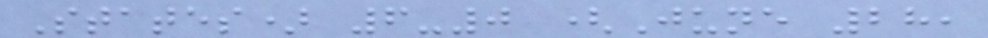States) 6-0 (June 28,
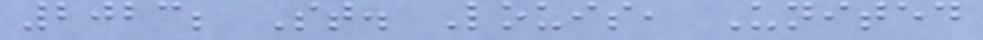2023; St. Louis, United
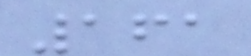161
